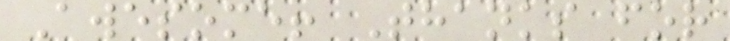Awesome! Thanks for
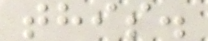this.
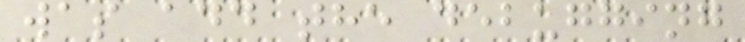was add the debugging
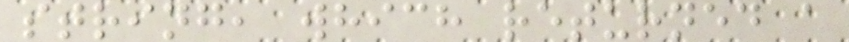string, which returned a
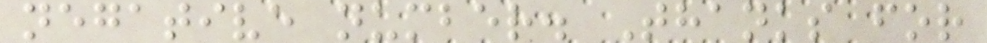negative number. Thanks for
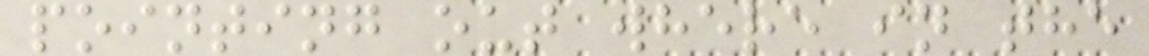pointing out where in the
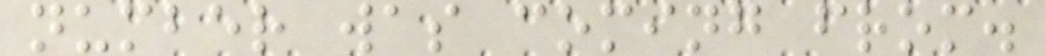number was coming from.
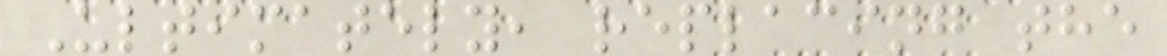Ultimately, replacing the
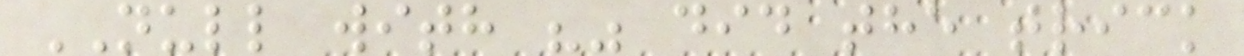NULL with "" did the trick
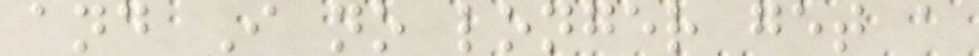and I no longer get a
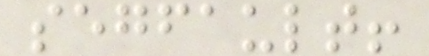segfault!
